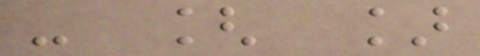- [ ]
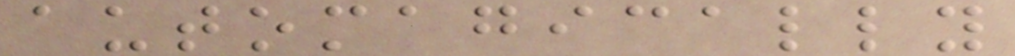automagically
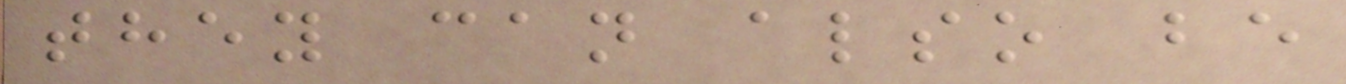they can also be
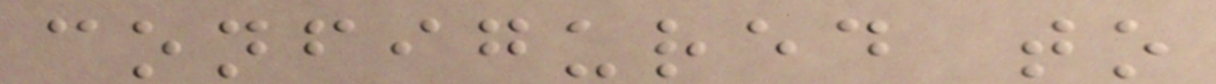configured to
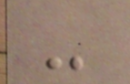-
